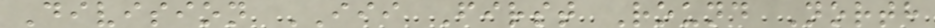Division III First Round North
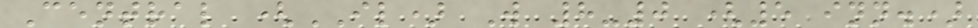Central (IL) W 8-0 (5 inn.)
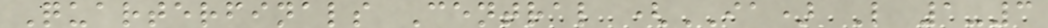Quarterfinals Central (IA) L 1-3
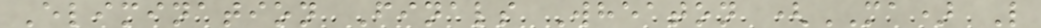Elimination Finals Wheaton (MA) L
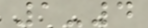1-4
